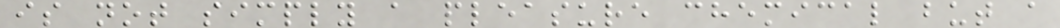is not simply a pleasure chemical but a
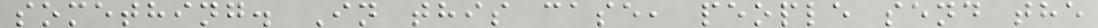something. In this case, people send the
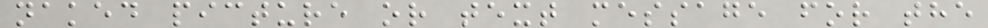naked picture or text message for the
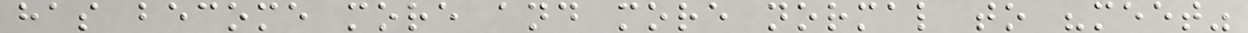has become more and more normal to "meet"
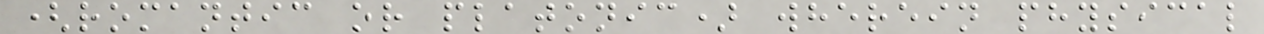(romantic or platonic) wherein physical
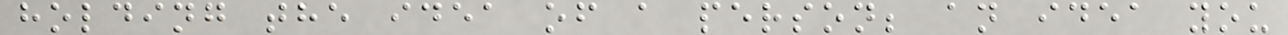holding the idea of a person; an idea you
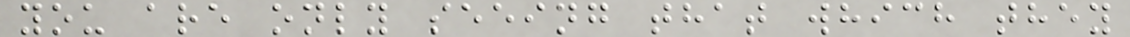you are only seeing that which they
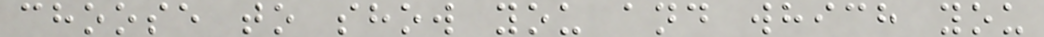choose to show you and which you
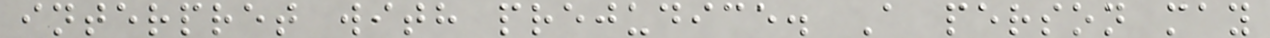interpret with prejudice. A person may
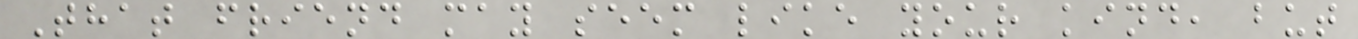That friend may seem like your kind, but
